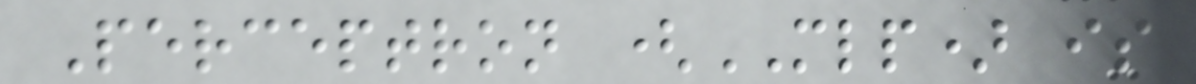Perceptron (MLP) is
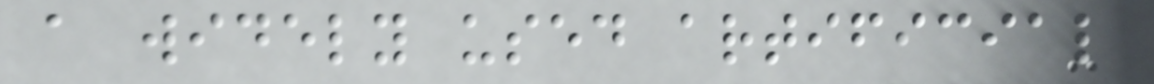a widely used artificial
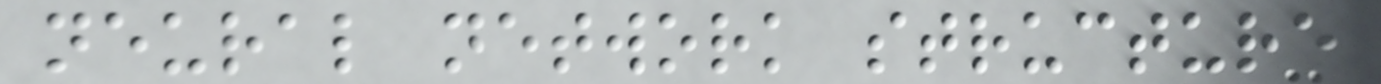neural network structure
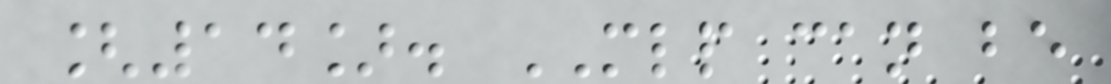[14]. MLP can be
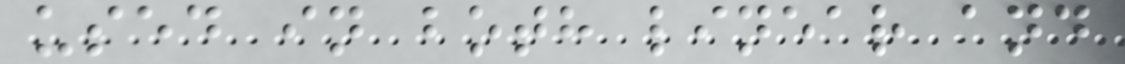used in both linear and
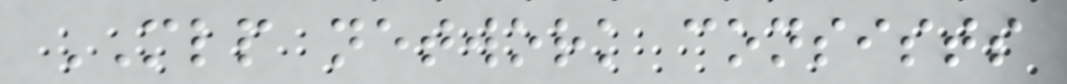MLP network consists
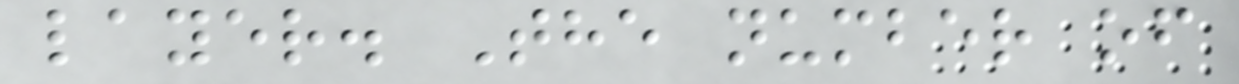layer. The number of
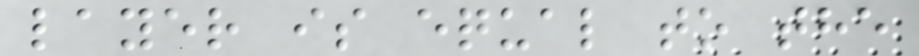layer is equal to the
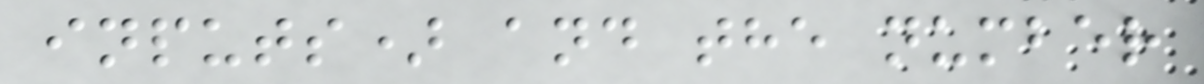inputs) and the number
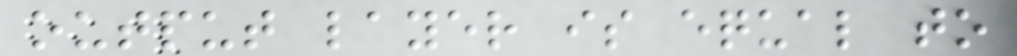output layer is equal to
